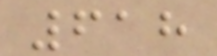618
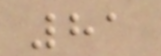81
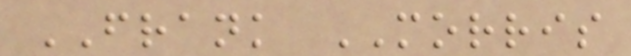FRANK MORRIS
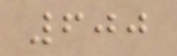600
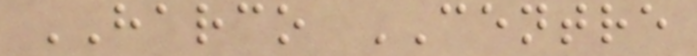HARCO CENTRE
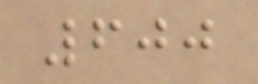600
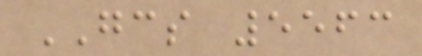GCS 5563
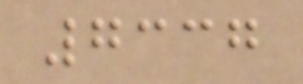7337
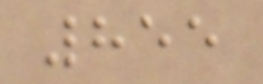855
